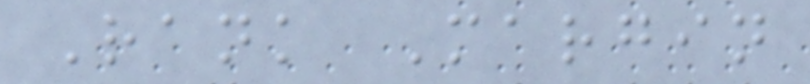Rank Margin
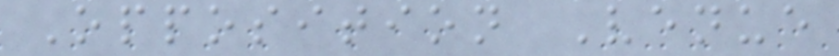Opposition Venue
